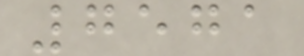7571
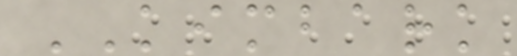KIMBARK
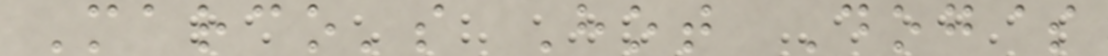Marco's Hot Dog$
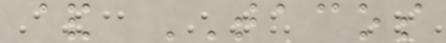& TACOS
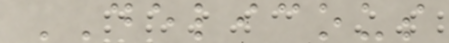DELICOUS
